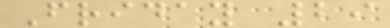Friday 29
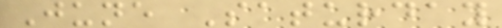June Saturday
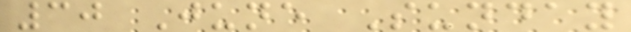30 June Sunday
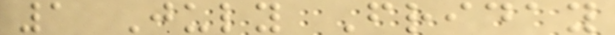1 July Friday
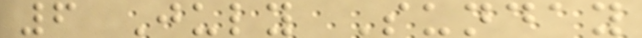6 July Sunday
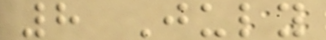8 July
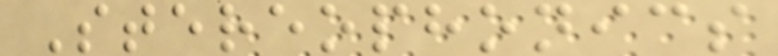Stereophonics
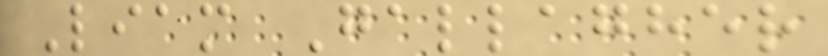Liam Gallagher
